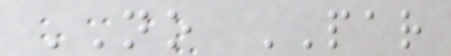NO PAR
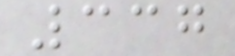337
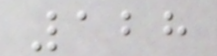128
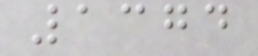1374
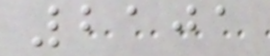2101
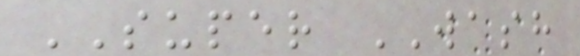SUPER WASH
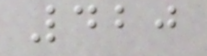420
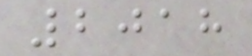2018
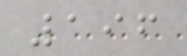196
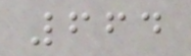664
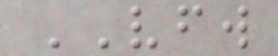VFW
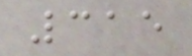315
